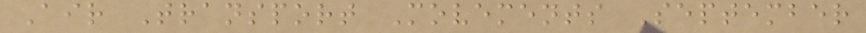Air Transport Movements September
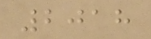2018
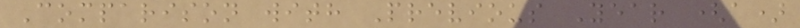Comparison with Previous Year (a)
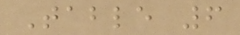Table 6
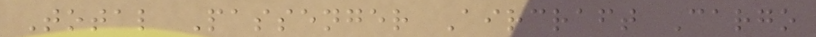Total Passenger Aircraft Cargo
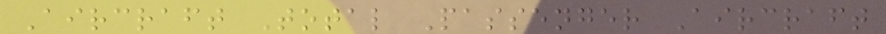Aircraft Total Passenger Aircraft
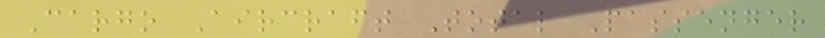Cargo Aircraft Total Passenger
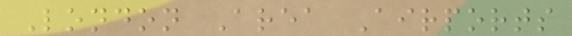London Area Airports
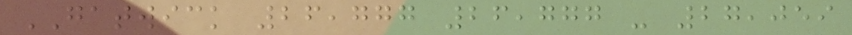GATWICK 26,777 26,777 - 27,059
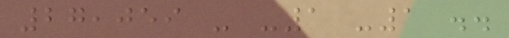27,059 - -1 -1 ..
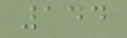144
